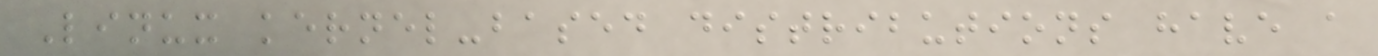Linux kernel-based distributions have a
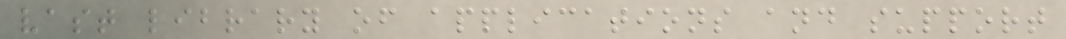vast library of applications and support
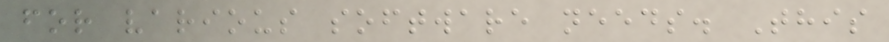for various software needs. This
